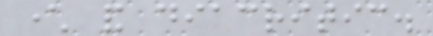character and diacritic.
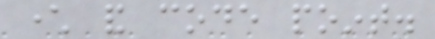character and code point.
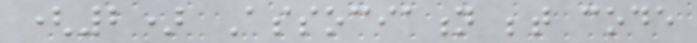(2) Association between code
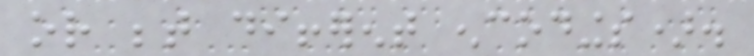or between different encodings).
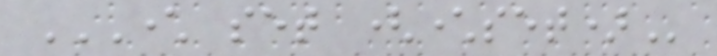CHARACTER SET (CHARACTERSET)
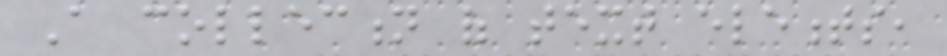A collection of text elements,
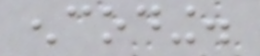encoding.
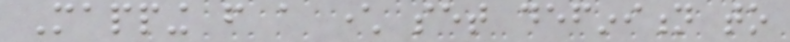Mapping from a character set definition to
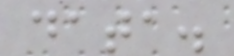data.
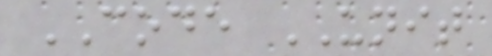CODE UNIT
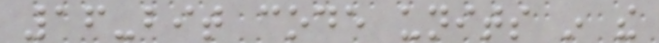16-bit code units in the
